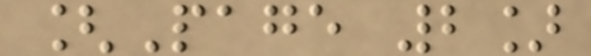[Page 2]
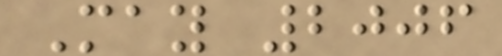May 2006
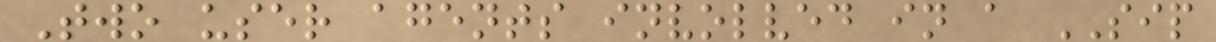Two user agents involved in a SIP
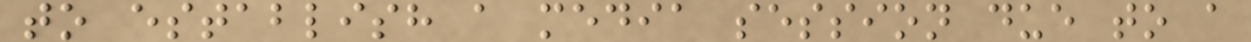to establish a media session due to a
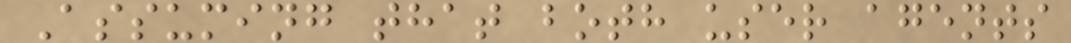Assuming that both user agents
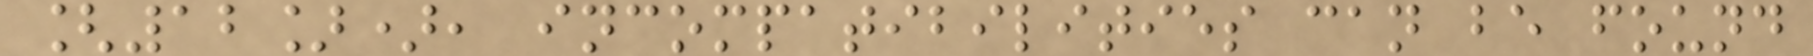[12]), incompatibilities can be found
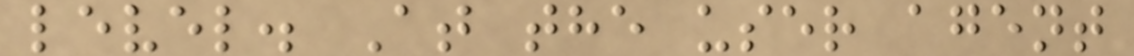level. At the user agent
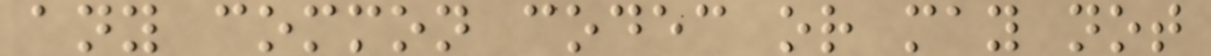any common codec or may not
